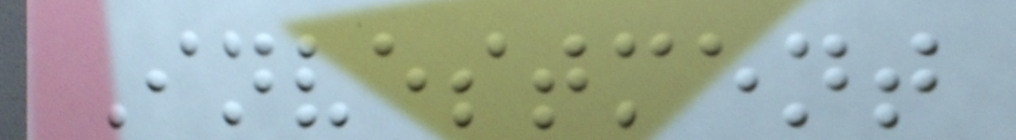Investment
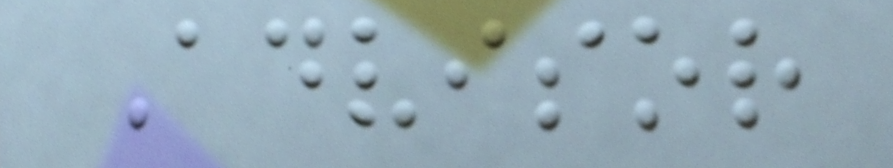Advisor
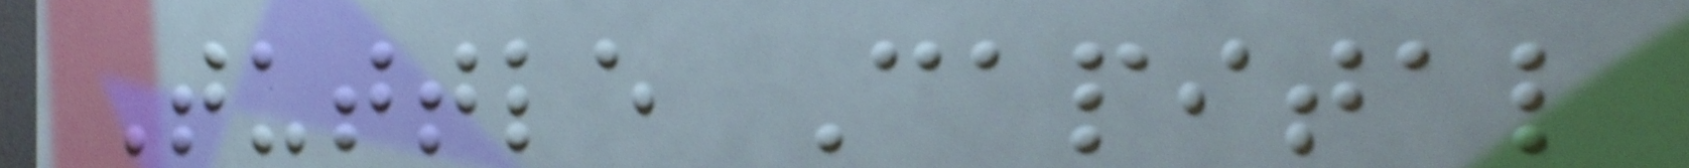Tuttle Capital
